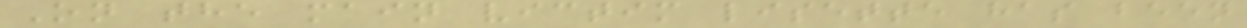On the main victim lisette has been
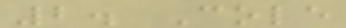2. Cole
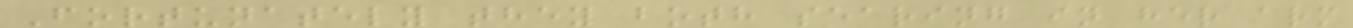Fortunately they both searing in her arm
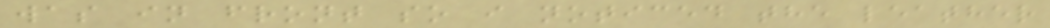was in front so i noticed the leather
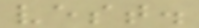vest.
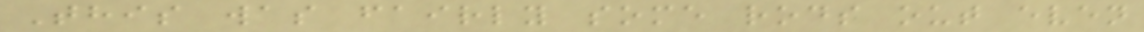This was fairly some rods out even
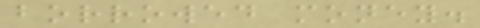borrowed money.
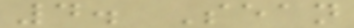4. Sean
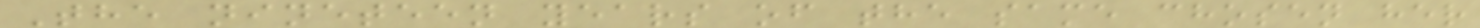The nineteen years of the same chosen her
